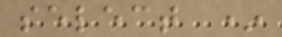select *
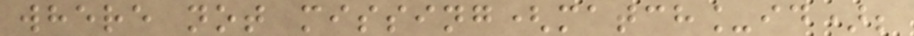where not missing(match_id);
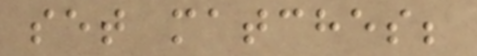set matches;
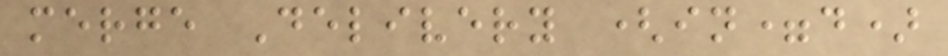merge Delivery (in=d)
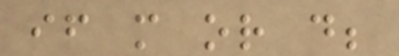if m or d;
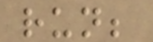run;
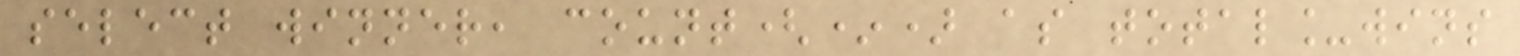select winner, count(*) as total_wins
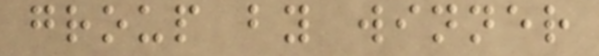group by winner
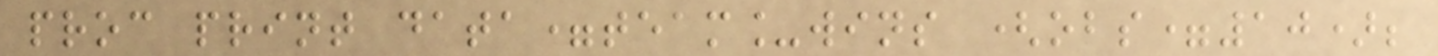proc print data=team_wins (obs=10);
